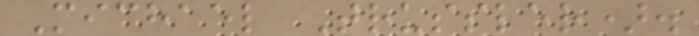Michael Trussler).
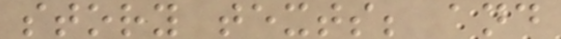story texts; and
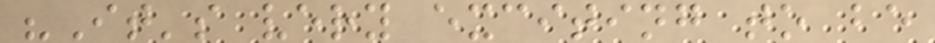"It's very exciting to be
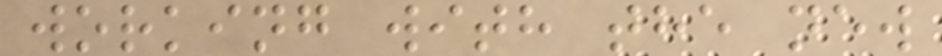working with the new
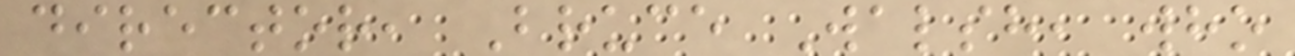director, Bruce Walsh, who
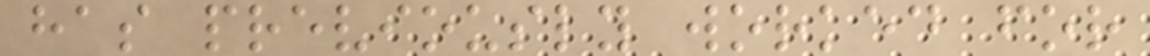has previously worked for
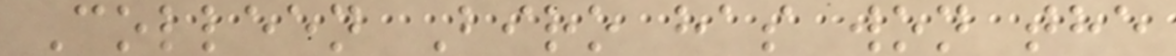Colleen Biro has won the
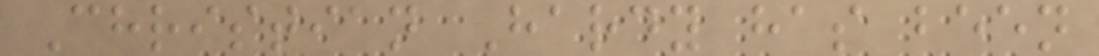Christian Hardy has been
